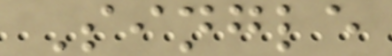Single
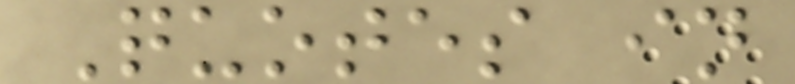Quotes in
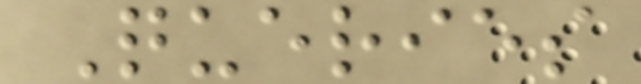Queries
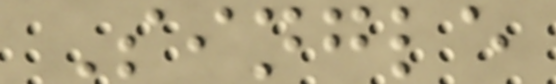Single
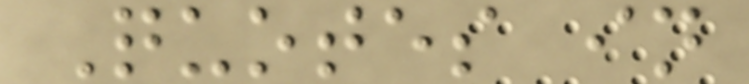Quotes in
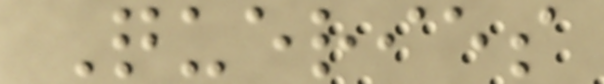Queries
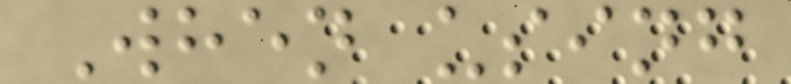When using
